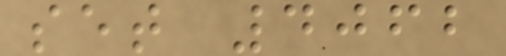set 4062
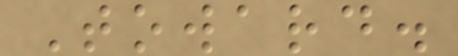Toward.
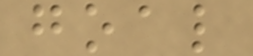goal
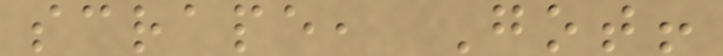scrape, Got!
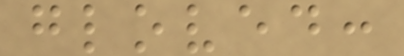gloved:
